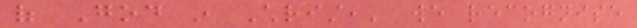of God in Christ,' we recognise
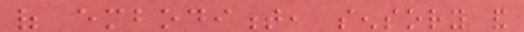of embodiment, sensory and
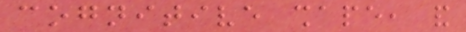cognitive shape, and
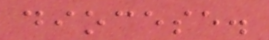diocese.
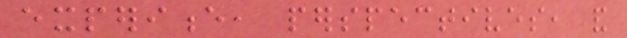experience, perspectives, and
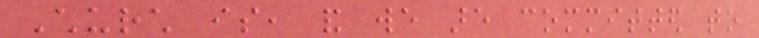Church is, and we are committed to
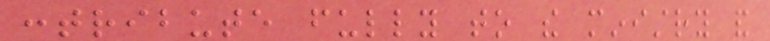contribute fully to the ministry and
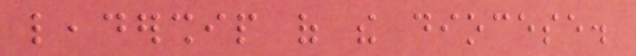leadership of the diocese.
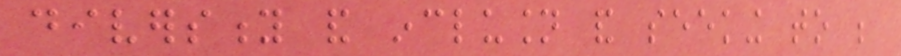diversity and inclusion and seeking to be
